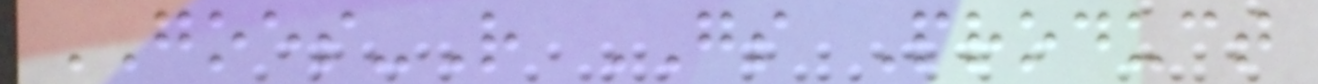GOES-R GS Product
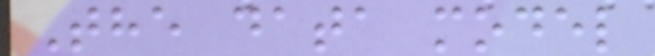The data model
